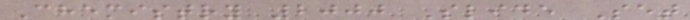Chemistry 2000 Slide Set
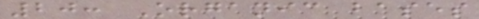20: Organic bases
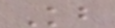Kb
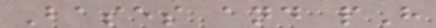Bases and pH
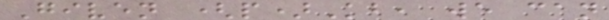Given (p)Kb, we can
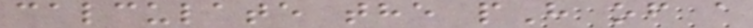calculate the pH of a
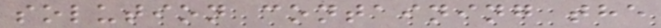solution containing the
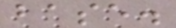base.
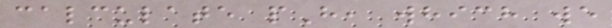calculate pH, which we
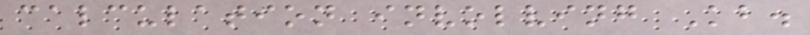calculation involving Kb.
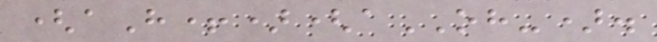(aH+)(aOH-).
